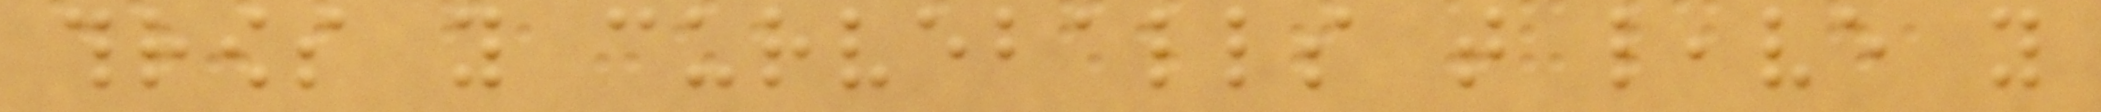throws you curveballs that leave you
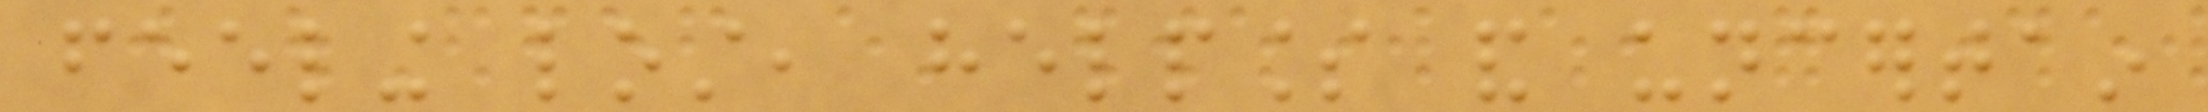feeling lost, helpless and uncertain
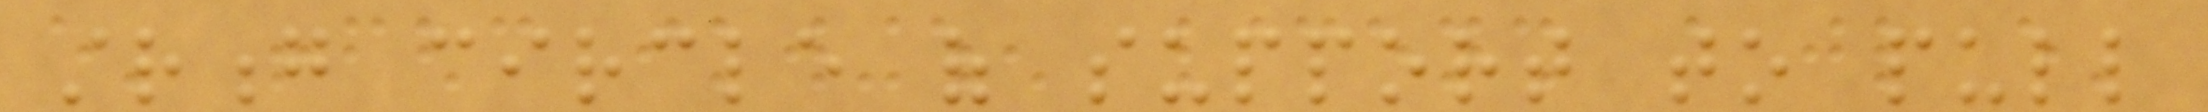strong circle of support to pull
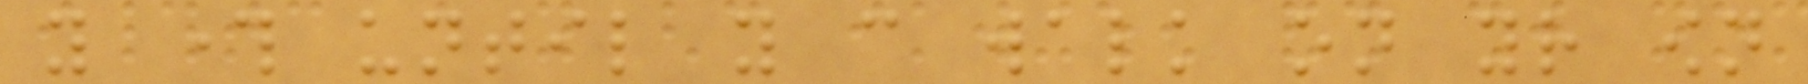you through until you can walk on your own
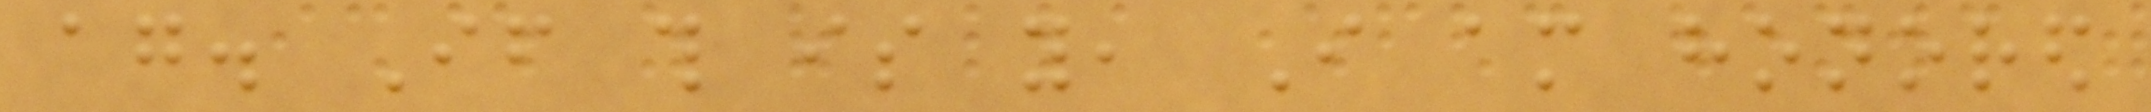again. If this is you, I am honored
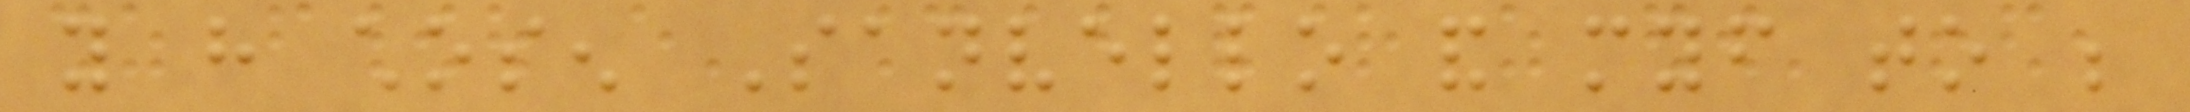you have chosen Sanvello and myself to be
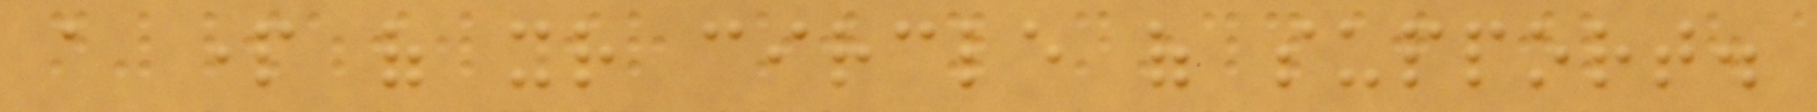a part of your circle of support.
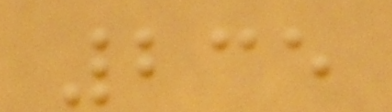235
